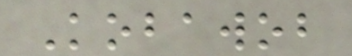Kobawob
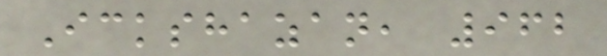Ickshazan, 962
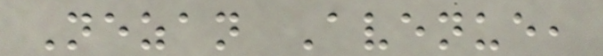Nezan Avenue,
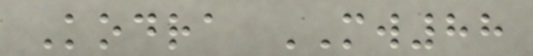Kodra MW88
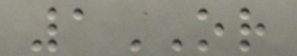1OR
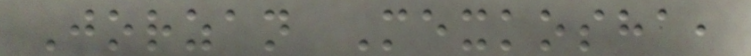Jorzan Mexkosha,
